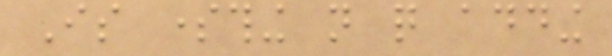Is something not quite adding
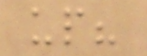up?
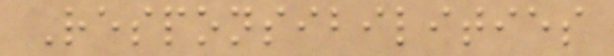Responsibilities
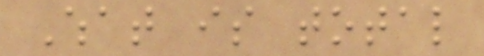What is total
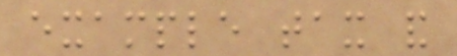example tax and
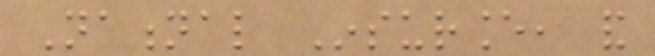National Insurance, and
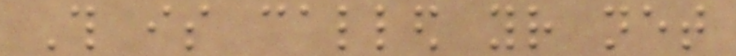This is called your net
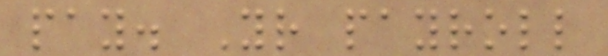pay. Your payroll
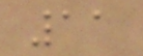11
